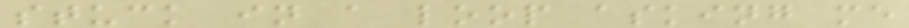stuck in a loop asking me
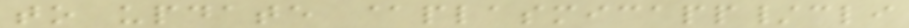to update @plasmicapp/cli
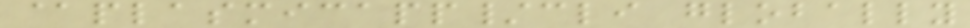@plasmicapp/cli globally
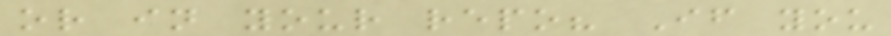or in your repo? If you
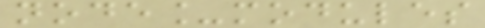node_modules
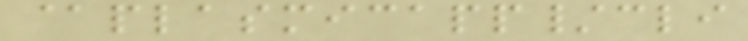@plasmicapp/cli
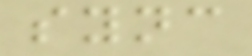sync
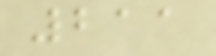211
